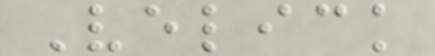Velick
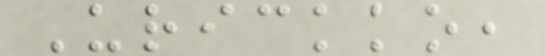Urickko,
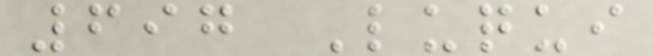697 Luqui
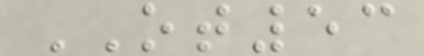OT53
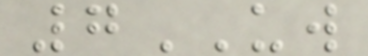7UW
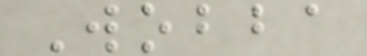Wobba
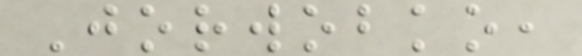Jorwobko,
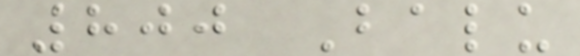800 Balu
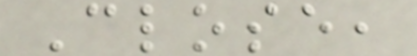Close,
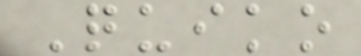Quiko
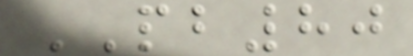PB80
